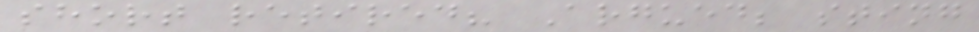short retired? Argued; sting
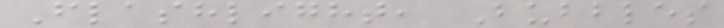Flashlight, Bubbles
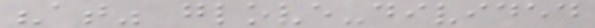"at" glove-divided
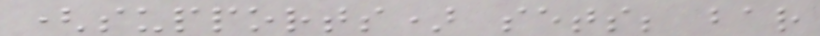(supports) sets; bar
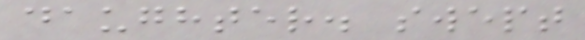daughter. swept
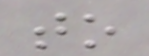to
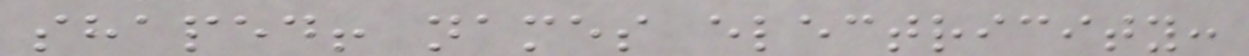shaped! names electricity:
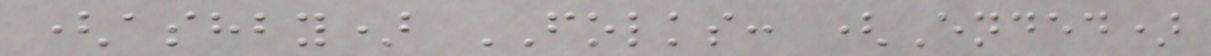(ashby) FOLKS: (Ended)
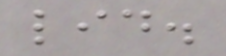lid.
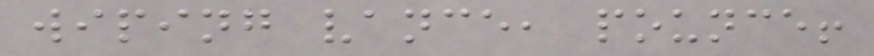wiping vance, pounce!
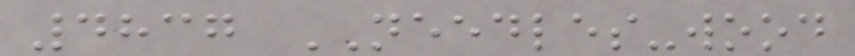4837 NEEDLES-wood
